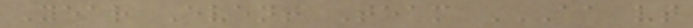Year Event Team AA VT
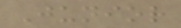Junior
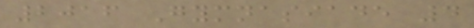2016 Gymnasiade 4
